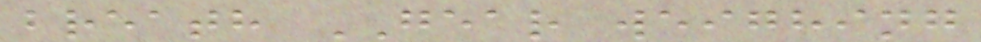breath GEAR weighing
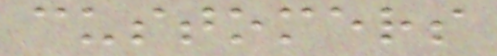customers
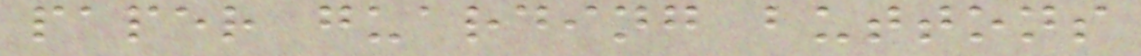paper guarding buttons
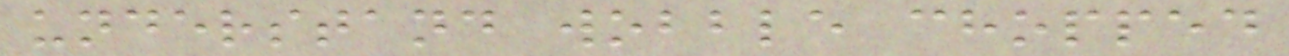understand wobble chopped
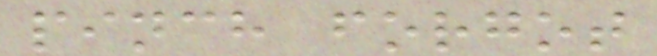pinch forgot
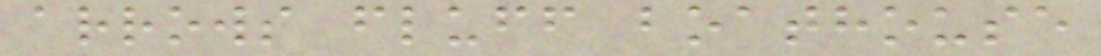arrows fluff boathouse
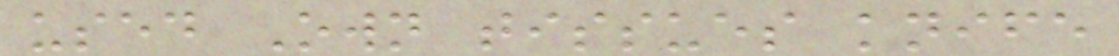used Own tissues knife
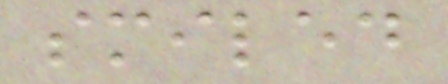smiled
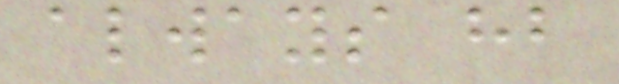always hb
